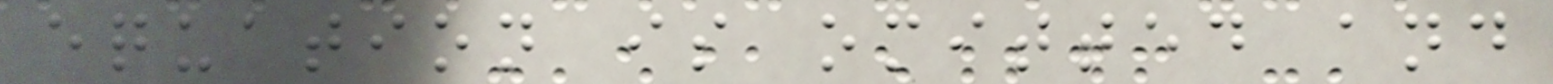equation is omitted and
